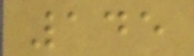145
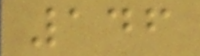146
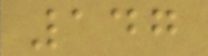147
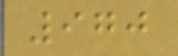970
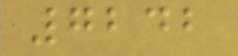7242
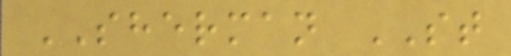SHERMAN ST
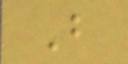B
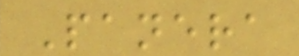Panera
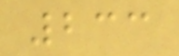233
